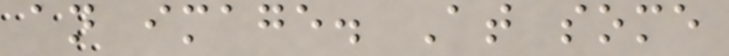an image. At some
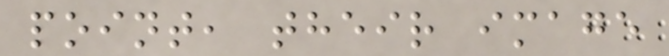point, their image
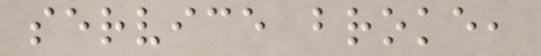service broke,
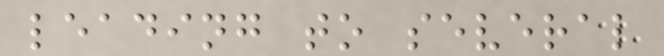leading to several
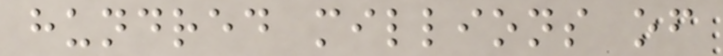hundred millions of
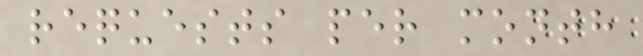requests per month
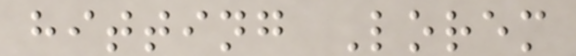hitting Lorem
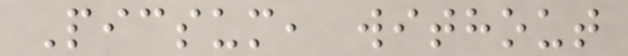Picsum, without
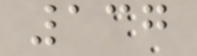137
